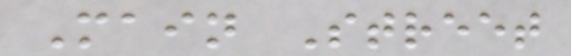Main Street
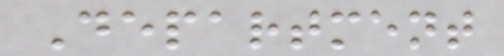Department
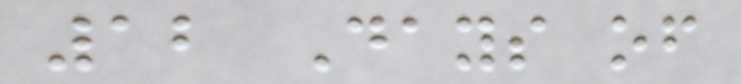12 Days of
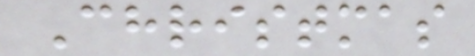Christmas
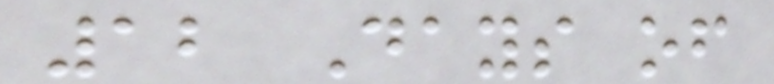12 Days of
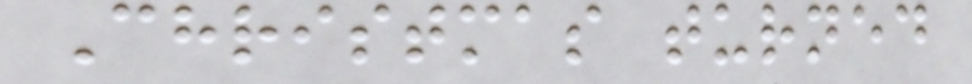Christmas turned
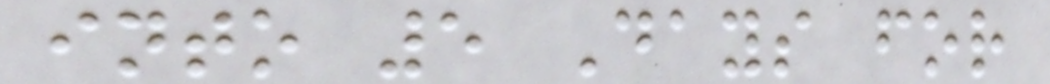into 5 Days for
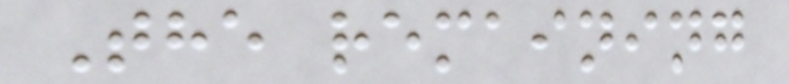The remaining
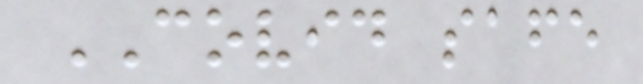COVID safe
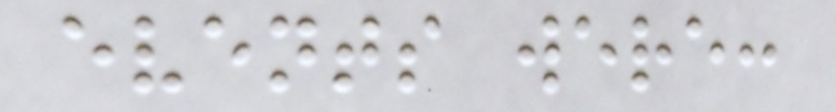events were:
